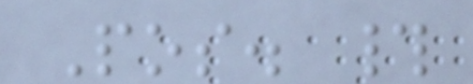Pos. #
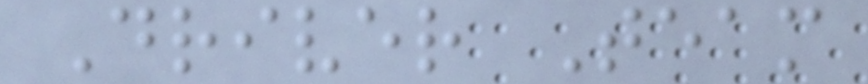Driver Team
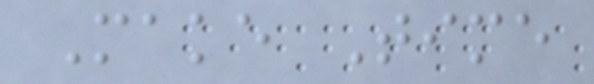Make Time
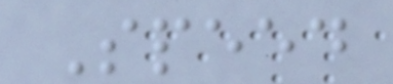Speed
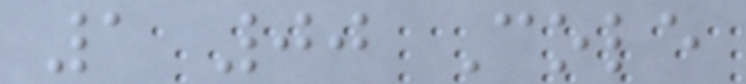1 00 Cole
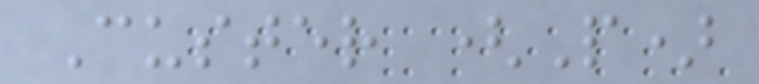Custer (P)
